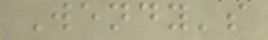Wendy's
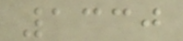1330
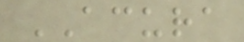ACURA
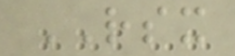RSX
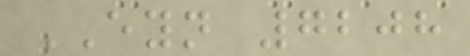EYN 7208
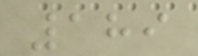189
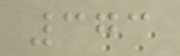373
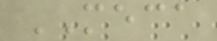MECA
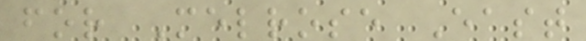for Melrose East
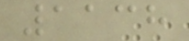1138
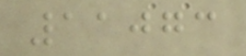11073
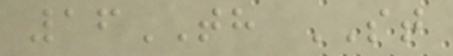16TH ST
